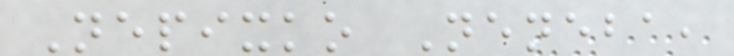Nepixko Neneba,
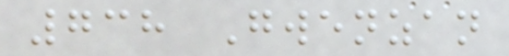738 Gwenzan
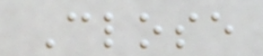Close
